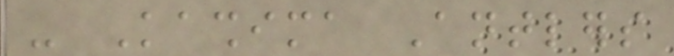- Kashima Antlers
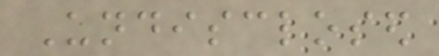Undisclosed
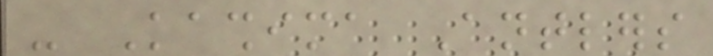- Kashima Antlers
